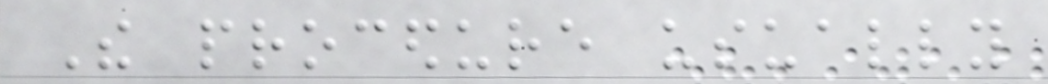The procedure usually
